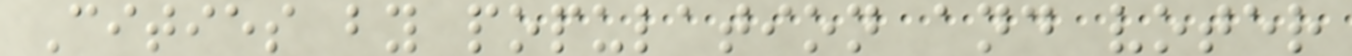Cities by population and voter
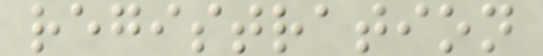registration
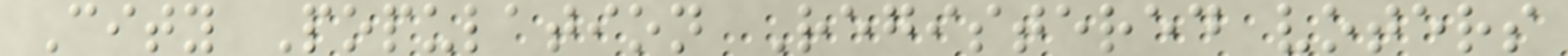City Population Registered voters
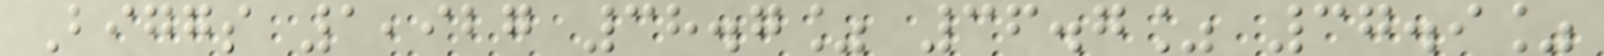Biggs 1,927 38.7% 36.7% 37.9%
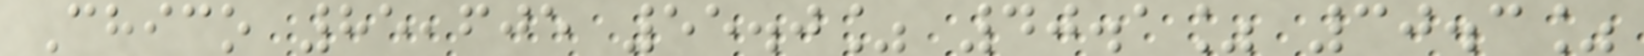Chico 85,605 55.0% 40.1% 30.3%
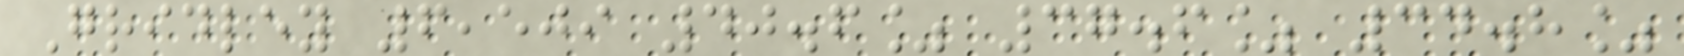Gridley 6,509 40.6% 37.6% 34.8%
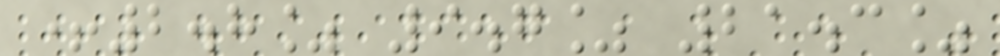+2.8% 9.7% 21.3%
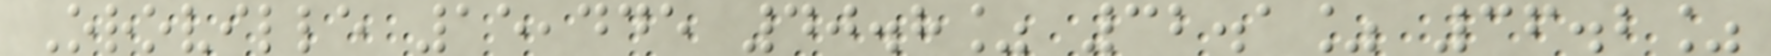Oroville 15,445 40.8% 32.1% 36.2%
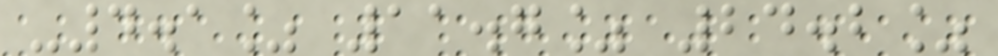-4.1% 11.7% 24.2%
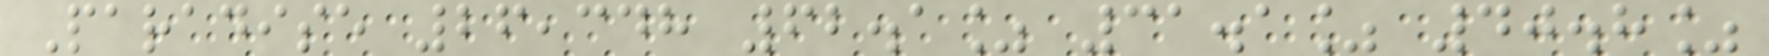Paradise 26,348 62.1% 31.1% 40.8%
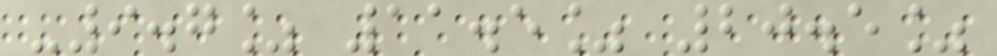-9.7% 11.5% 20.5%
